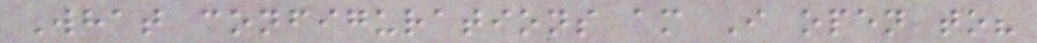What configurations am I open to?
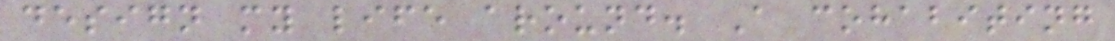design my life around. A cohabiting
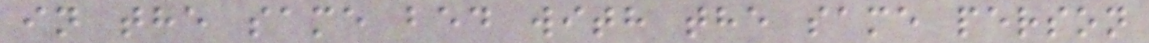in the same bed with the same person
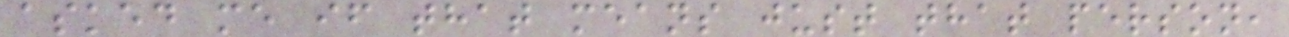asked me if that means just that person,
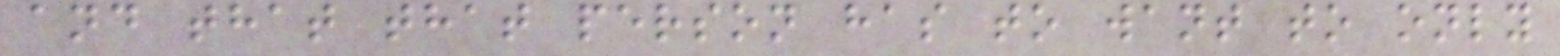and that that person has to want to only
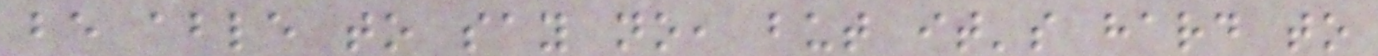be able to say no, but it's hard to
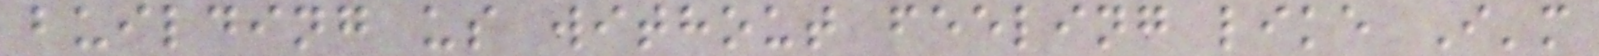building us without feeling like I'm
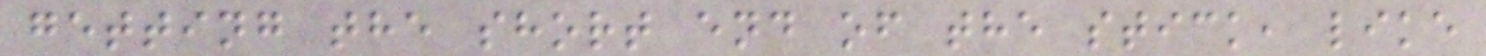getting the short end of the stick, like
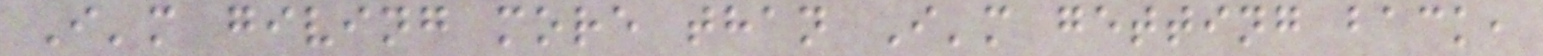I'm giving more than I'm getting back,
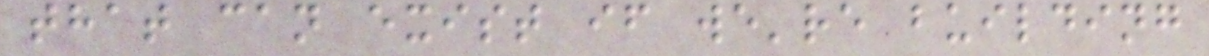that can exist if we're building
